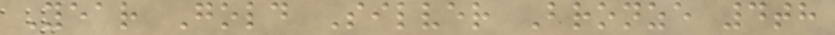Year Gold Silver Bronze 4th
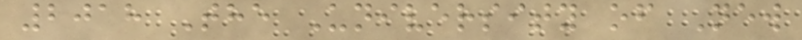2018 The University of New
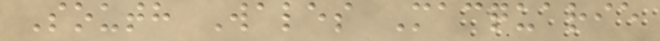South Wales Macquarie
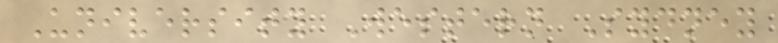University Western Sydney
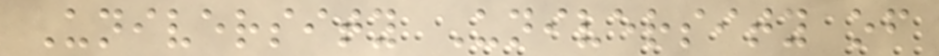University University of
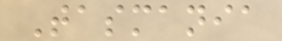Tasmania
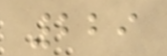229
